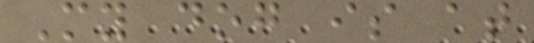My dog is at
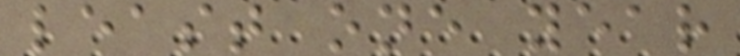least one year
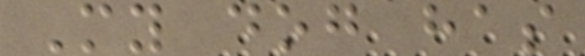My dog has
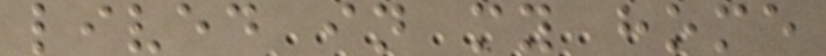lived in my home
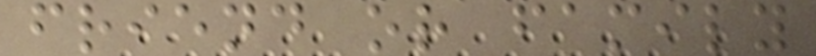friend or family
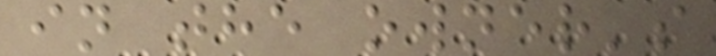in the owner's
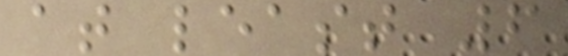at least 6
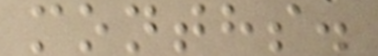months.
